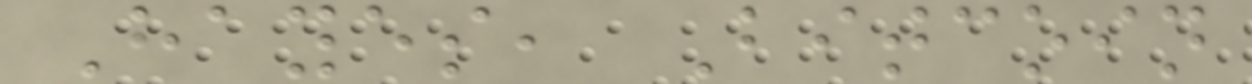Hayes, Bitcoin
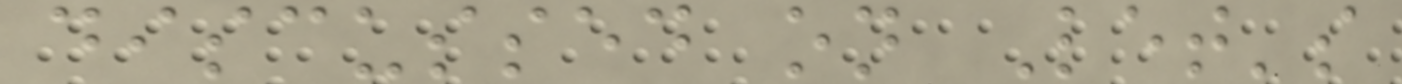discussed on Let's
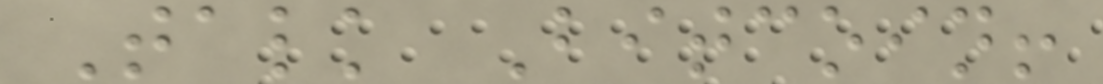Talk Bitcoin!
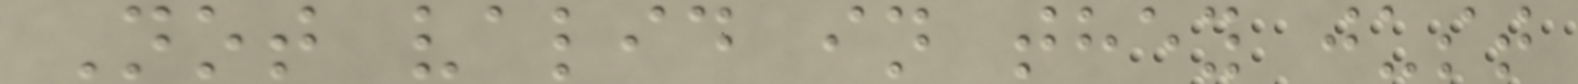Not valid in they just
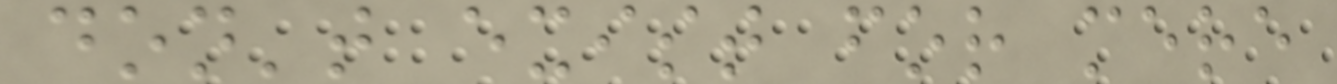don't exist for mere
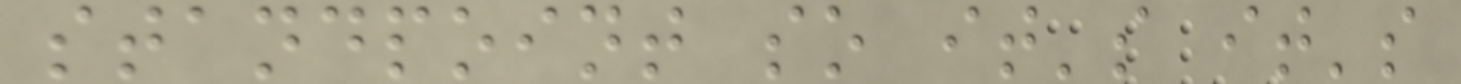standpoint so it's it's
